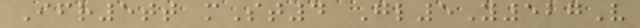Ifr5tt mSt4 Gl5Y527V
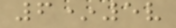6*5v
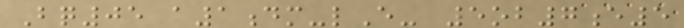Bq05 a1dm-lE- 5ob7e5
